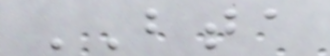BTA
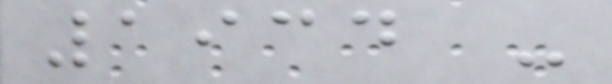1934 -
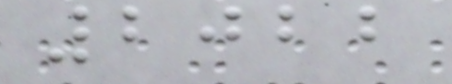2022
